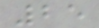25
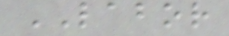LABOR
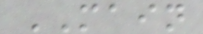MAIN
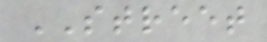STREET
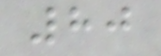80
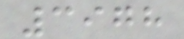3978
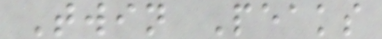Twin Peaks
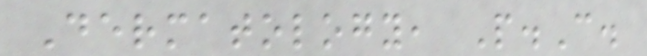Dermatology, P.C.
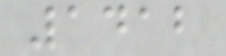1412
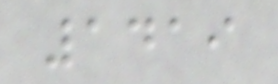1419
